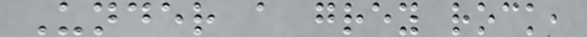Under a grey rock,
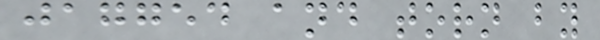jagged and torn by
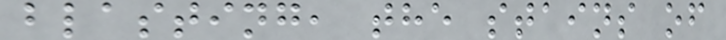blasting, the stains of
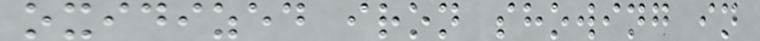oxidized iron showing in
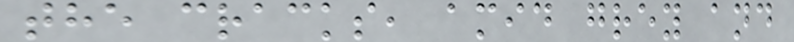the cracks, amid grey and
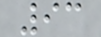93
